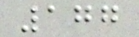177
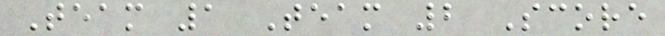Team 1 Team 2 Score
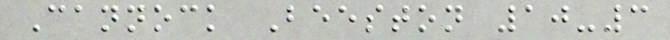Cannock Beeston 10-3
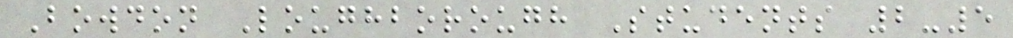Bowdon Loughborough Students 2-5
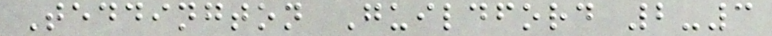Teddington Guildford 2-3
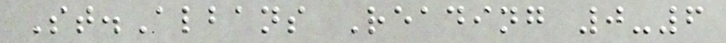St.Albans Reading 0-6
